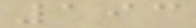193
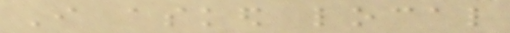I asked local
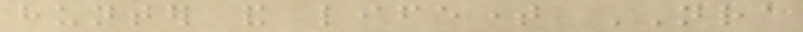hunter and lifetime NRA
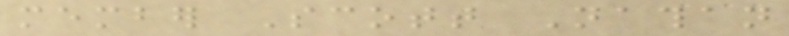member Scott Nathan
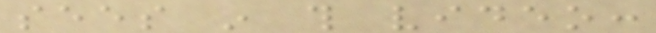sees in this video:
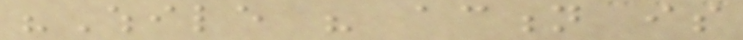"While his action is
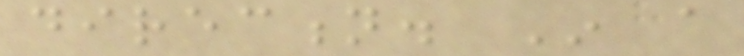direction. In a
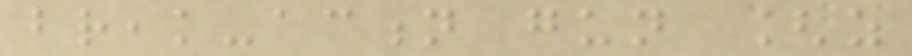break-action gun [as
